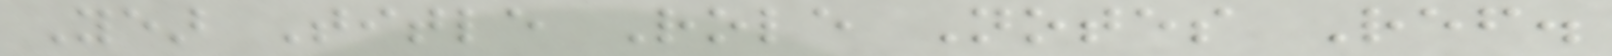Year Title Role Notes Ref.
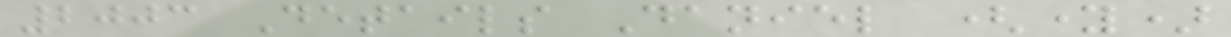2003 Details Daniel (young)
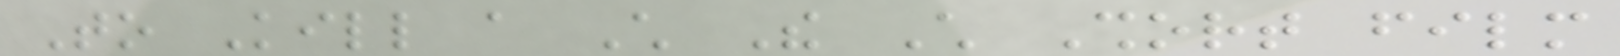To Kill a Child The Child Short film
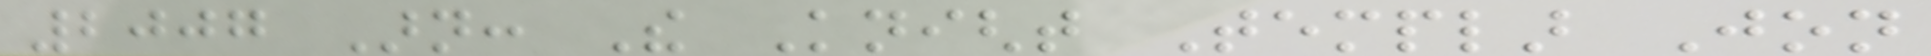2007 Arn: The Knight Templar Jon
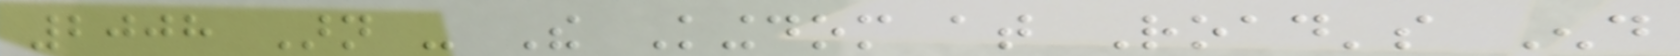2008 Arn - The Kingdom at Road's End
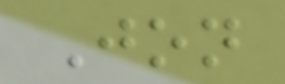Jon
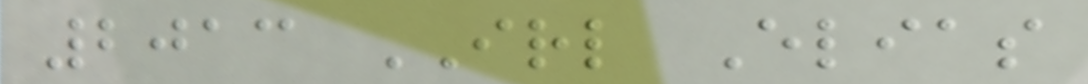2013 IRL Elias
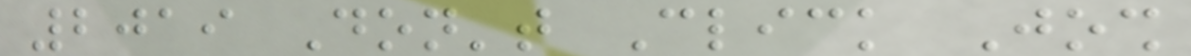2019 Don't Click Josh
